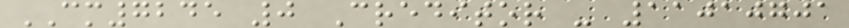CM7245 0 Creditor - 11010701
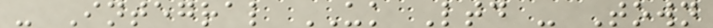- Integral UK Ltd - Town
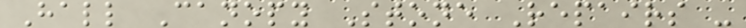Hall Canopy Stone Repairs -
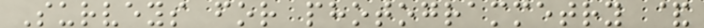Surveys for photogrammetry &
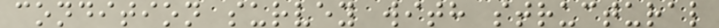condition survey with structural
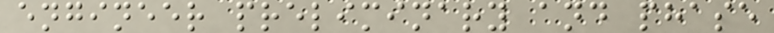engineer preliminary and phase
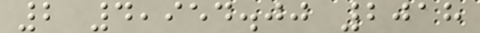2 4,954.00 2018
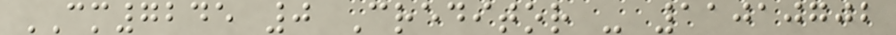CM7245 0 Creditor - 11010702
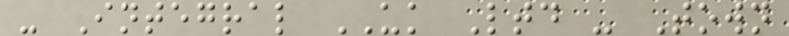- Integral UK Ltd - Town
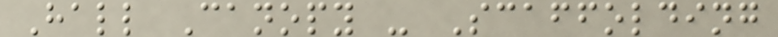Hall Canopy - Scaffolding
